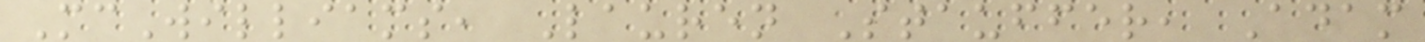McWilliams, Lauren Stauffer, Adam
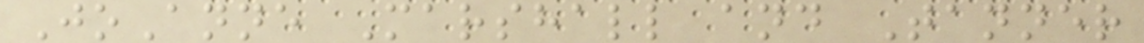JoAnne Marshall and Tanner
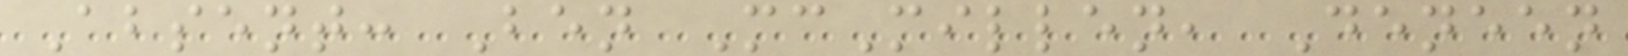Absent: Ben McMillen, Deneen
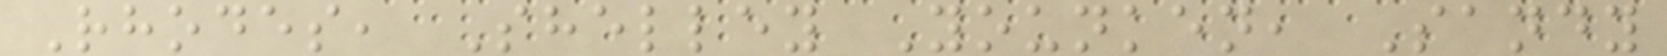Rhodes, Shelley Younken, Sandy
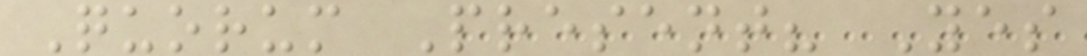Quorum Present? Yes
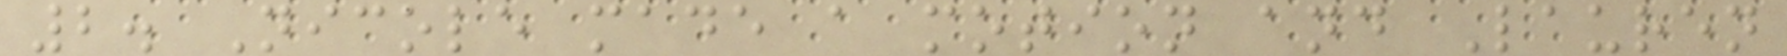2. Nicole made a motion and Lauren
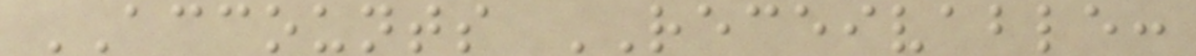ACCOUNTS RECEIVABLE:
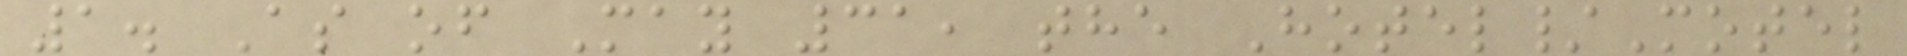1. As of May 31, the Hotel/Motel
